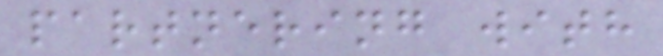partnering with
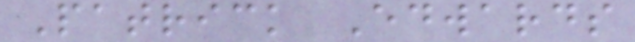Patrick Edwards
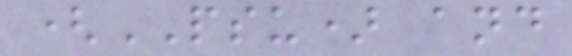(PSU) and
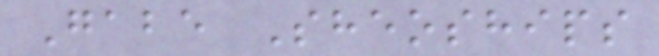Gabe Sheoships
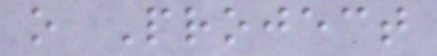o Project
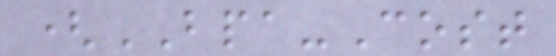(BPA-Cost
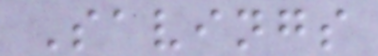Savings
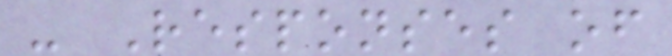- Responses of
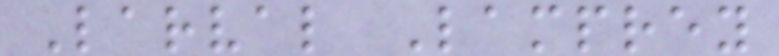Larval Lamprey
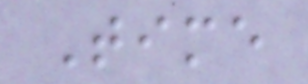Time
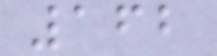162
